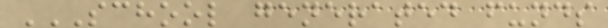SCHOOL GENERATED FUNDS
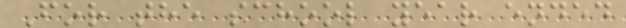For the school year ended
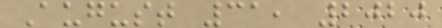August 31, 2020
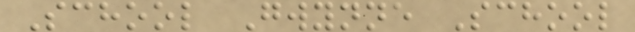School Gwynne School
